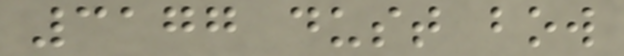3177 dust bow
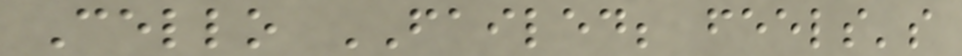Cello FAILED; feels's
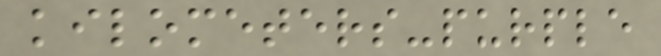kilometers-purple
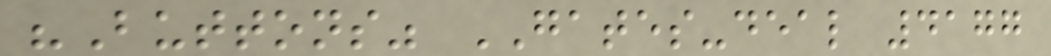"Buttons" GATES-deal 4177
